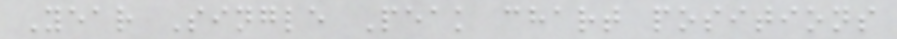Year Single Peak chart positions
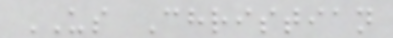US Christian
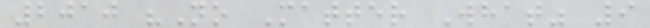2010 "No Matter What" 9
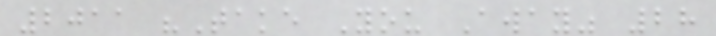2011 "Take You Away" 28
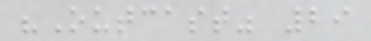"Outcast" 29
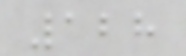128
